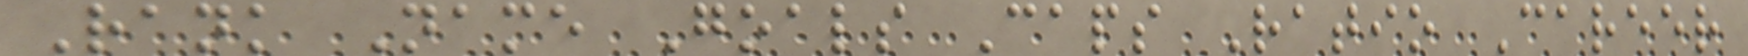Rank Name Goals Caps Ratio Career
